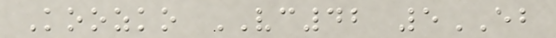Koozko VC42 5EB
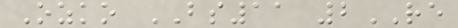Ozko BS11 2RE
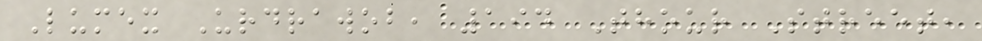Lumex Urdrawob, 194 Thour Street,
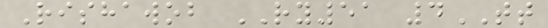Rishawob RY51 4TT
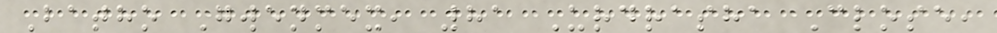Batho Gwenmex, 81 Urdrasha Close,
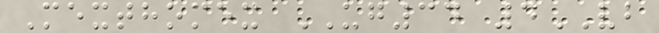Mexthomex UG34 4VB
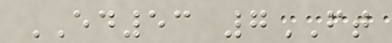ED53 7FT
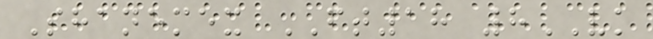Shanemex FT18 8VK
